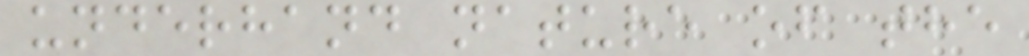underhand nature of the
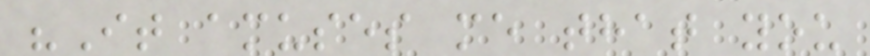"It amuses me that you
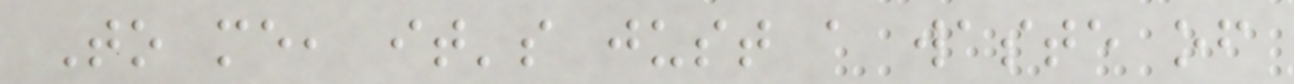To me, it's just a waste of
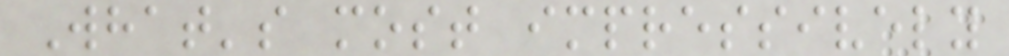What's most impressively
